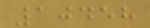10458
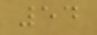54
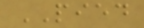PIED
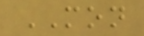MON
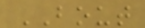BOUT
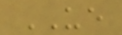UE
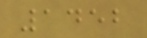1452
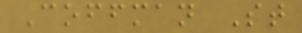Coffman St
